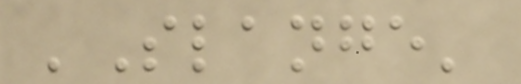'Slange'
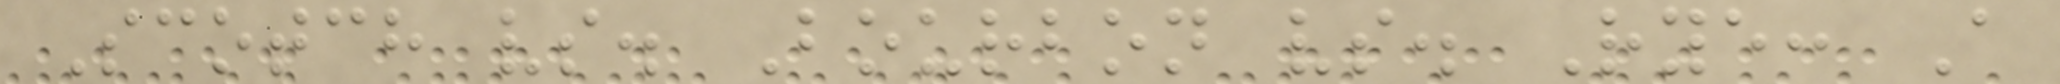Scotch vs. Bourbon vs. Rye: A
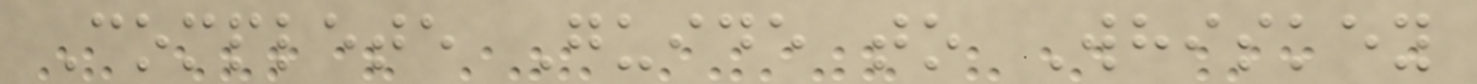Complete Guide to Whiskey
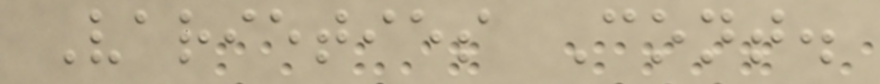Varieties Cont.
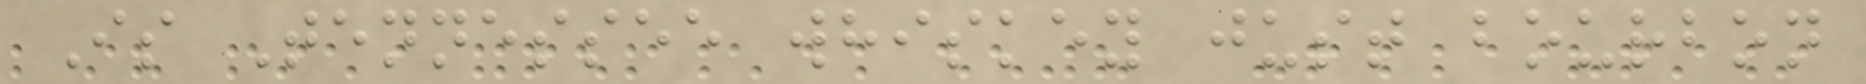Is Tennessee whiskey just bourbon
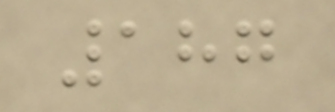187
